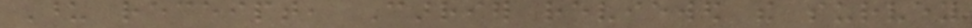Upon receipt, Carrier reviewed the survey
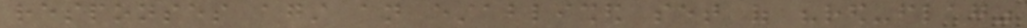responses against an established set of "red-flag"
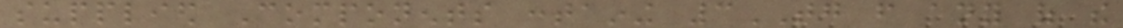supplied Components containing 3TG from any of the
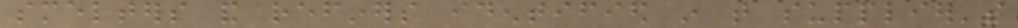smelters and refiners identified in that supplier's
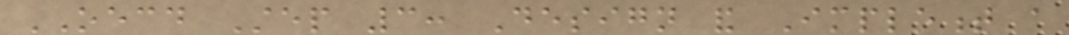OECD Step 3: Design and Implement a
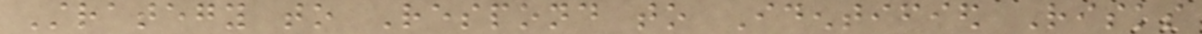Strategy to Respond to Identified Risks
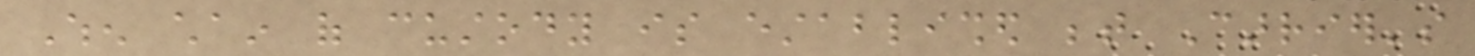When chain of custody is established between Carrier's
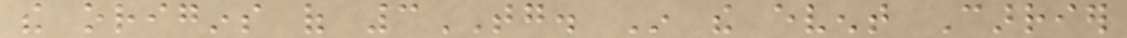the origins of 3TG. In the event Carrier
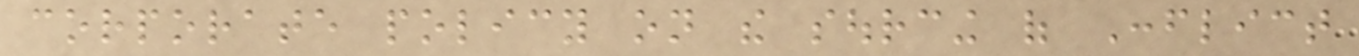corporate policy on the sourcing of Conflict
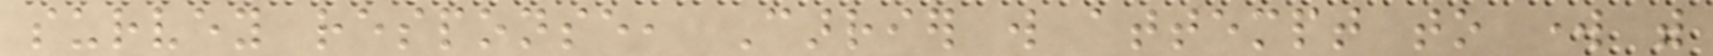survey response, Carrier will attempt to work with
